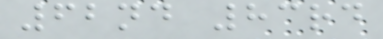62nd 83rd
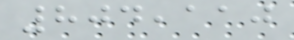804,110
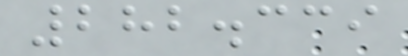282.339
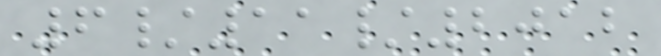6/11/2012
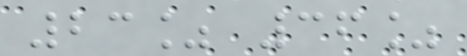23% 36%
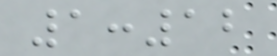1:12
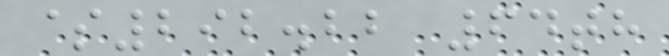$292.22 64th
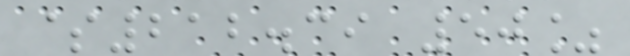$212.39 50%
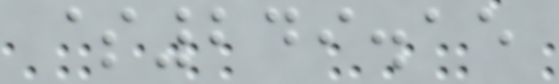$249.15
